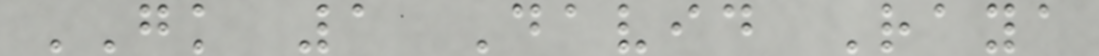GK 1 David Raya
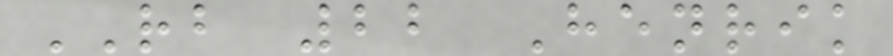RB 22 Henrik
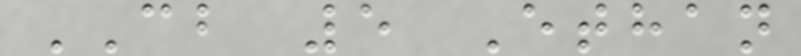CB 5 Ethan
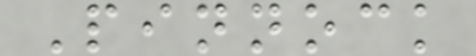Pinnock
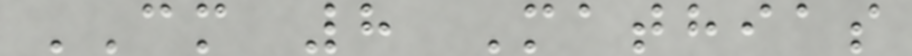CM 8 Mathias
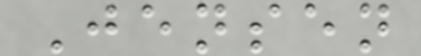Jensen
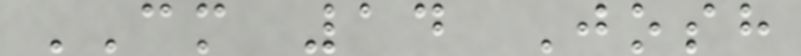CM 14 Josh
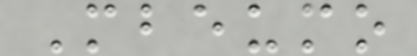Mbeumo
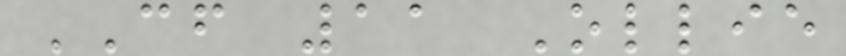CF 11 Ollie
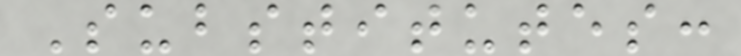Substitutes:
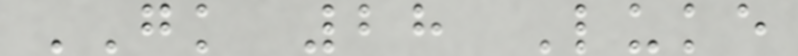GK 28 Luke
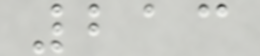213
